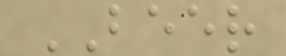BEER
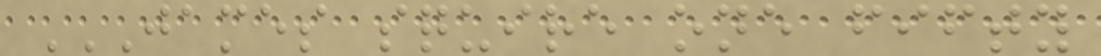JAMES SQUIRE ONE FIFTY
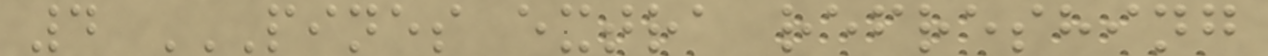4 PINES EXTRA REFRESHING
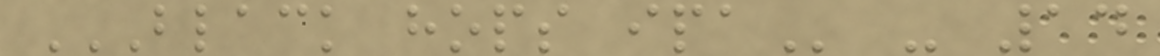BLACK HOPS IPA - 14
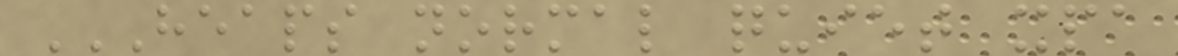HEAPS NORMAL QUIET XPA
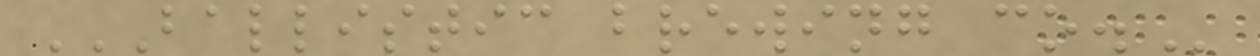BALLISTIC BREWING CO.
